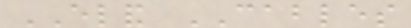ELAND CABLES
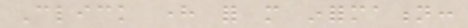Click here for more information:
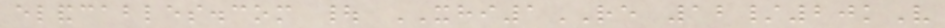elandcables.com | XHI1RE 12/20kV
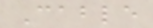Cable
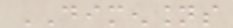DIMENSIONS
